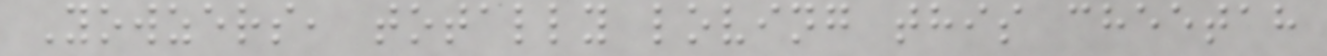Yowzers, totally loving this cheetah
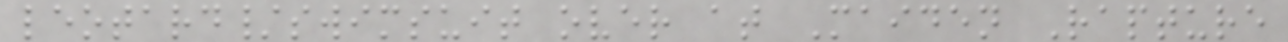leotard/swimsuit over at Maiden Rapture
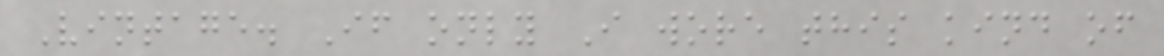Vintage. If only I wore this kind of
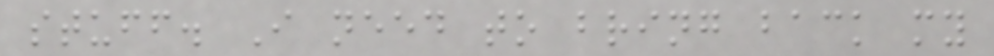stuff. I need to bring back my
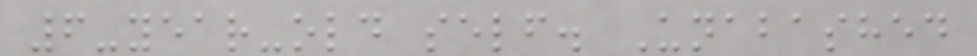6-year-old self. Unabashed
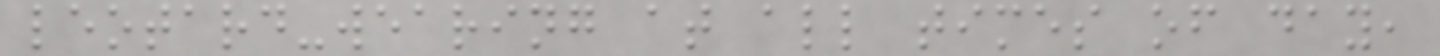leotard-wearing at all times of day,
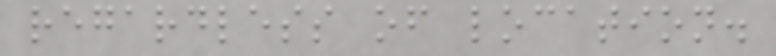regardless of location.
